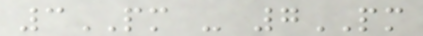3PM - 7PM
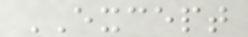EXCEPT
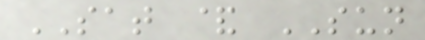SAT & SUN
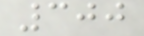300
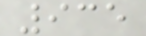935
